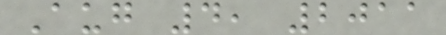Aug 4, 2011
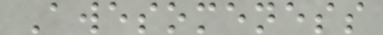Awesomeness
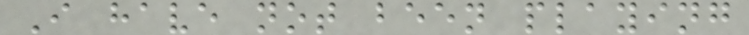I have not been playing
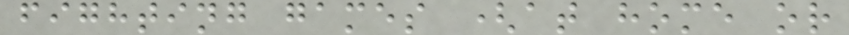fighting games (at home or
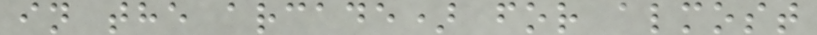in the arcade) for almost
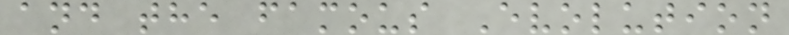and the famous Evolution
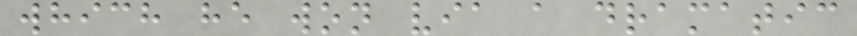which he won via a dramatic
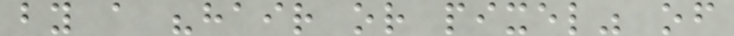by a "hair or pixel" of
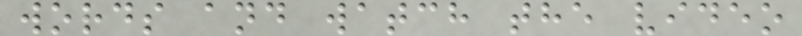words and watch the video
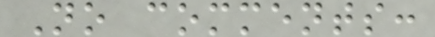No comments:
